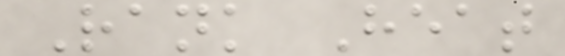Rank Heat
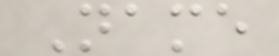Name
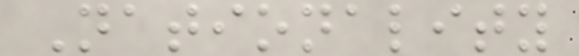Nationality
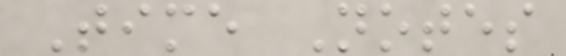Time Notes
